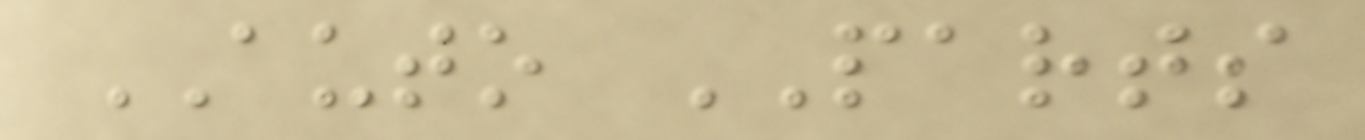AUTO PARTS
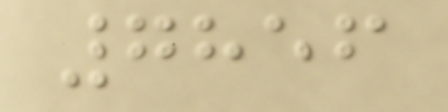7856
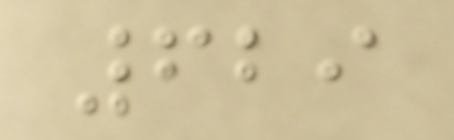629
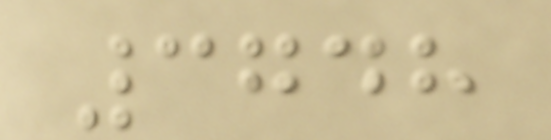3748
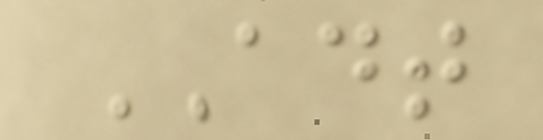ADT
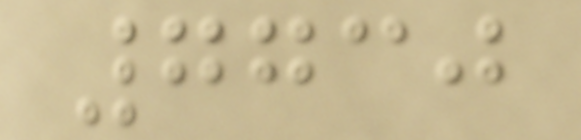7730
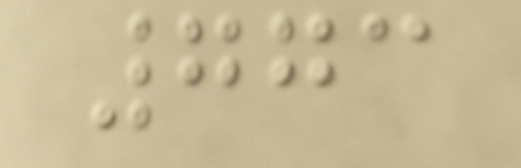773
